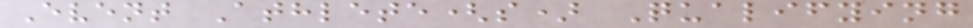Event Athlete(s) Qualifying
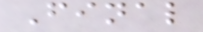Final
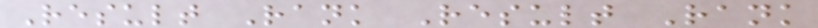Result Rank Result Rank
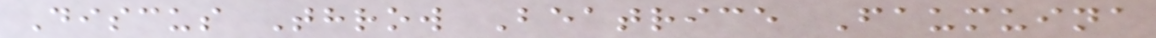Discus Throw Beatrice Faumuina
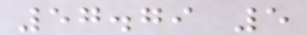57.79 5
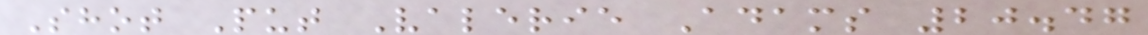Shot Put Valerie Adams 20.47
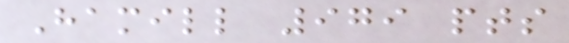Hamill 979 pts
